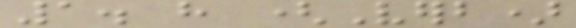1. have (Verb)
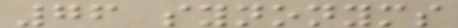76 synonyms
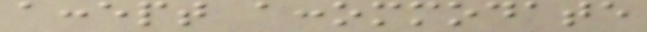accept accommodate
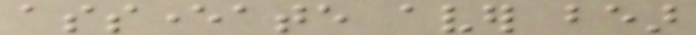asseverate aver bear
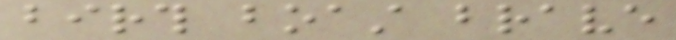birth boast brave
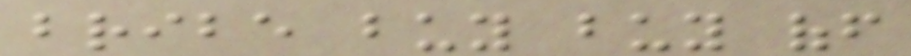bribe buy buy off
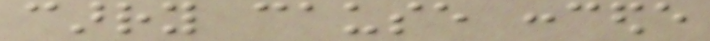carry cause concede
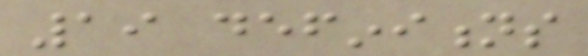19 definitions
